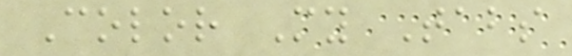Color My Tabs
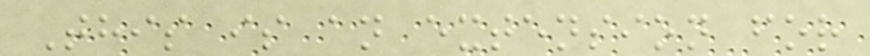This is an extension for
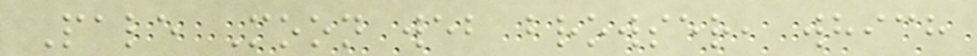Pale Moon web browser, which
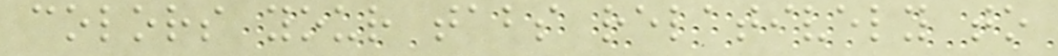colors your tabs relatively to
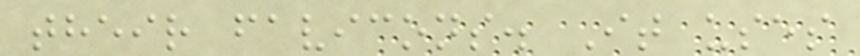their favicons. It uses
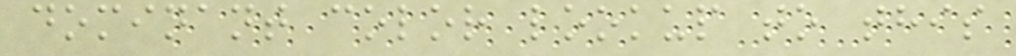dominant color lookup to this
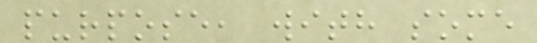purpose, with some
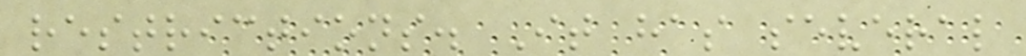restrictions. It has several
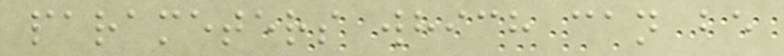parameters which can be
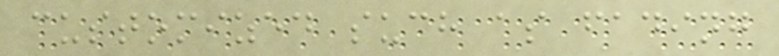customized such as fading
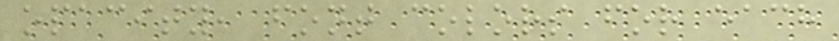opacity, font colors for each
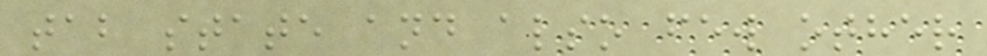tab state and also few other
